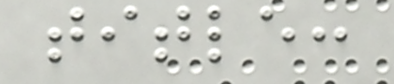title:
